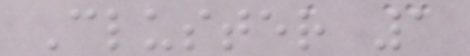Cluster 1
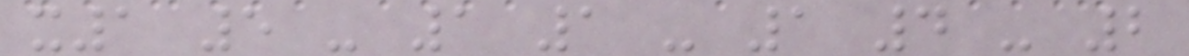x1 5 - 1 1 - 1 4 - 2
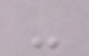-
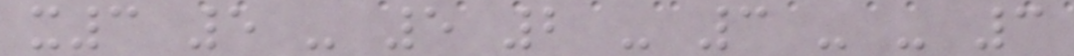x3 5 - 5 2 - 3 - - 3
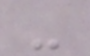-
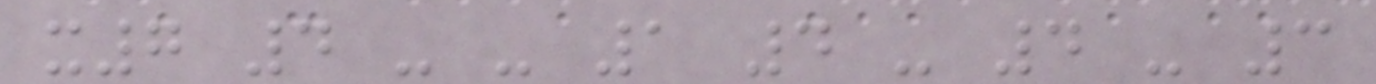x7 4 - - 1 4 - 4 - 3
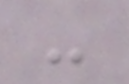-
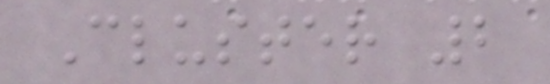Cluster 2
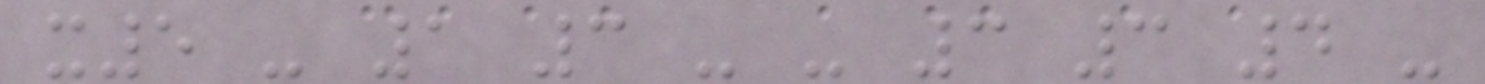x5 - 1 3 - - 3 3 4 -
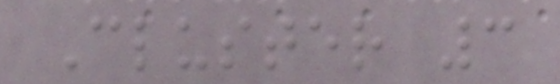Cluster 3
